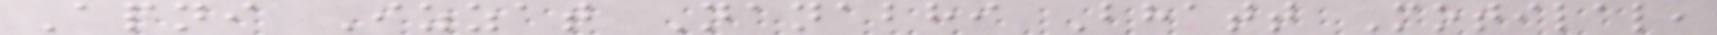Apni Izzat Nanabhi Bhatt Motilal,
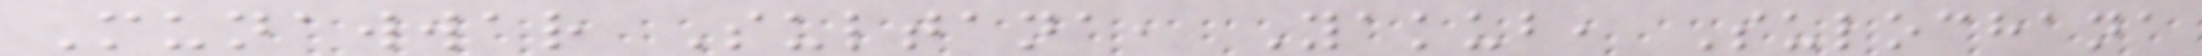Munawwar Sultana, Yakub, Sulochana
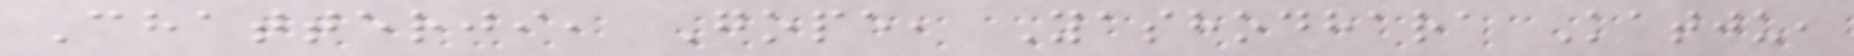Chatterji, Gope, Yashodhara Katju,
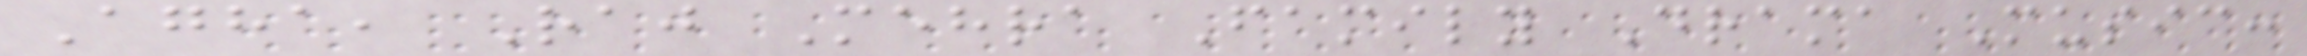Agha, Raj Mehra Family Drama Music:
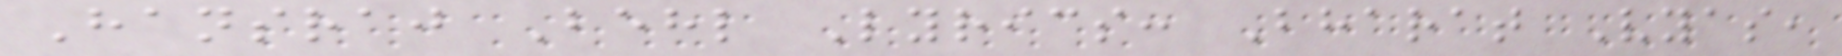Hansraj Behl Lyrics: Bharat Vyas,
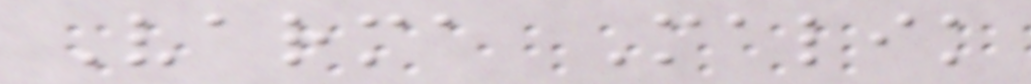Varma Malik
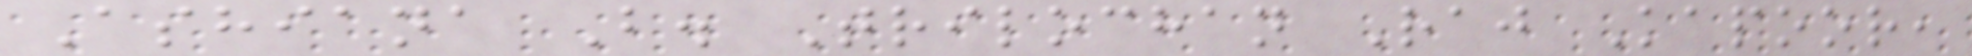Ashiana B. Trilochan Raj Kapoor,
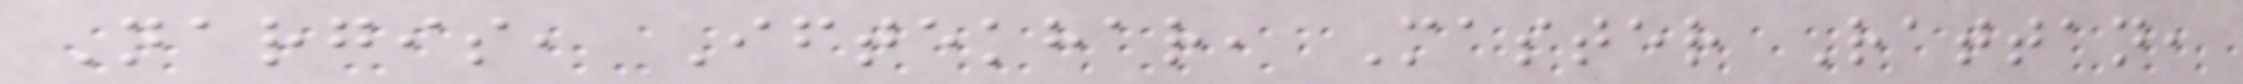Nargis, Iftekhar, Master Rattan,
